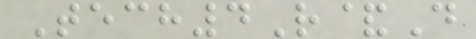Tech4R&D
